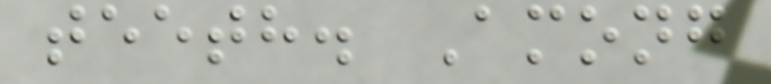teeth. Among
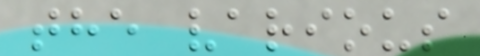the various
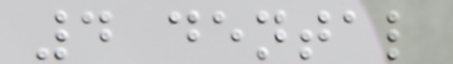4 dental
